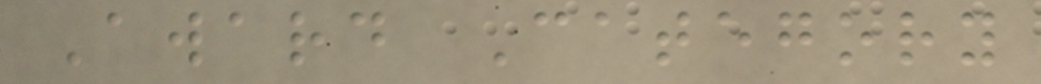Award Category
